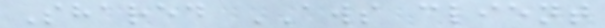Shared AWS client
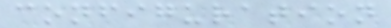configuration
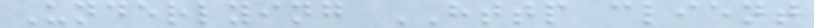Underlying HTTP client
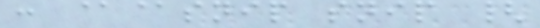: @@snip snip {
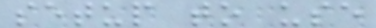setup to use
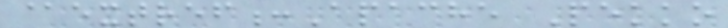@extref:Apache Pekko
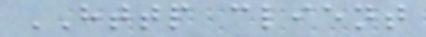HTTP client
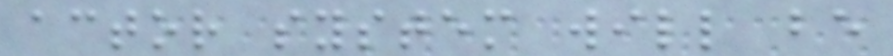actor system will be
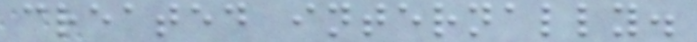created internally.
